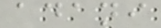adani
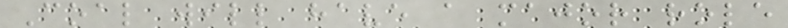Coal will have a major role
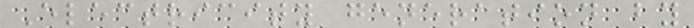Electricity generation by
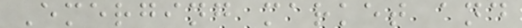Emerging market and
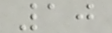10
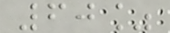60%
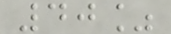40%
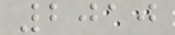2010
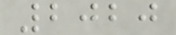2020
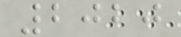2020
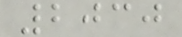2030
